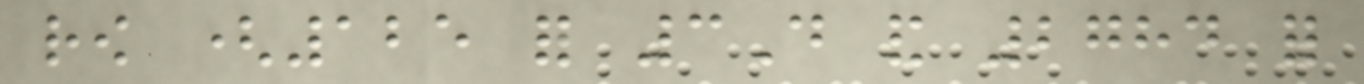row (125 for 3D and 2784 for
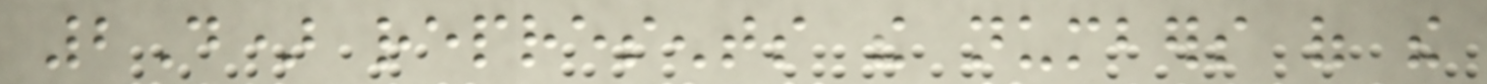2D) represents the numbers of the
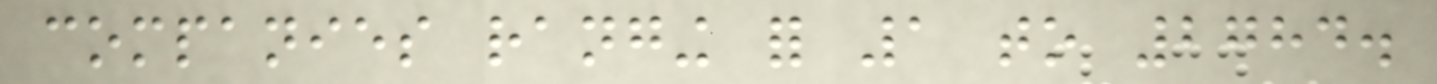companies ranging for 1 to 2784.
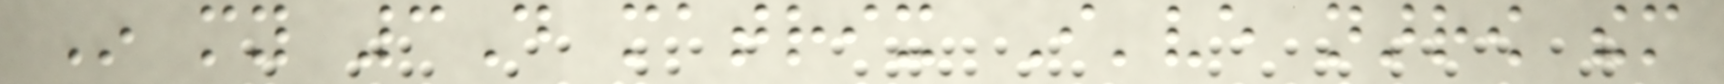In my 3D matrix I've narrow them
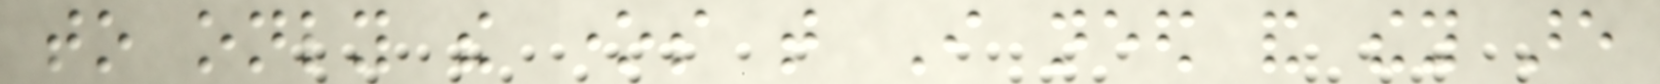to only the ones that I need and they are
